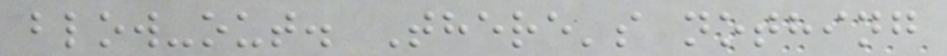blow-out. There's nothing
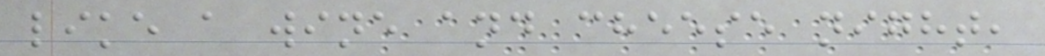like a wine and cheese night,
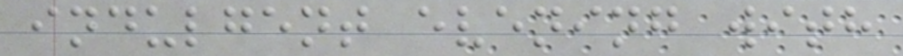indulgent evening with
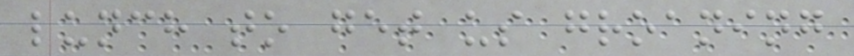lunch to get us groaning
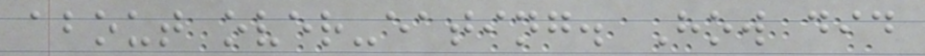about over-eating. How did
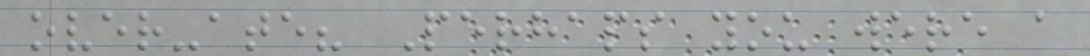over-ate? Perhaps you were a
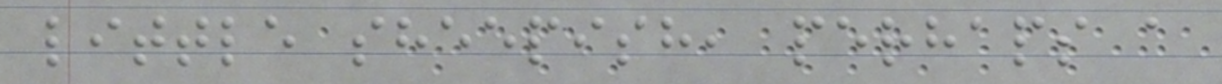little sheepish, perhaps a
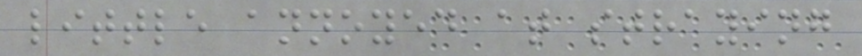little annoyed at straying
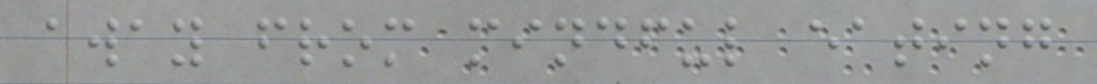away from mindful eating
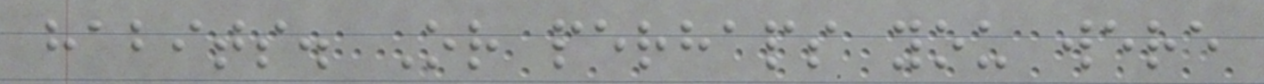habits. Or perhaps you were
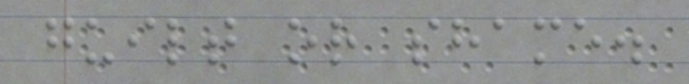guilt or shame.
